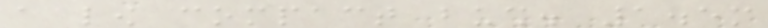a low compact bush. 1.5m
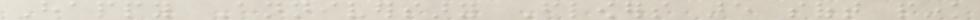Happy Anniversary Flowers are soft pink
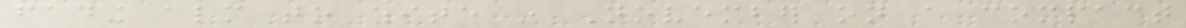fading almost to white in November on a compact
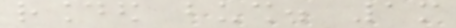rounded bush. 1m
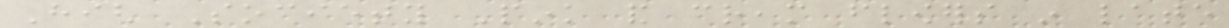High Society Pink and cream flowers in late
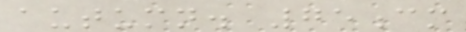autumn. 75cm
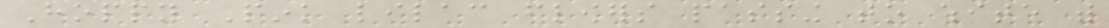Hoppy Pink lilac flowers passing to white with
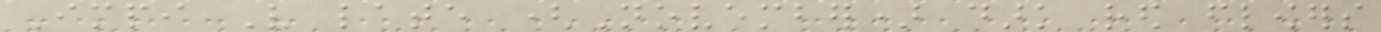Impi Very late (November) dark red flowers
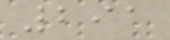291
